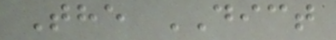The DICT
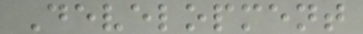Development
